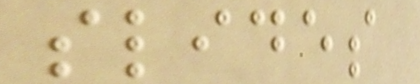slides
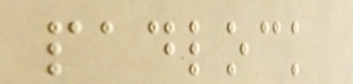padlock
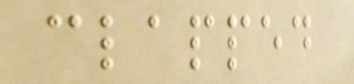clapped
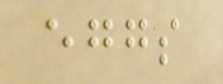eggs
